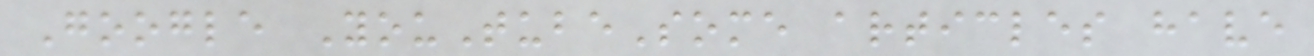Google YouTubeSome articles have
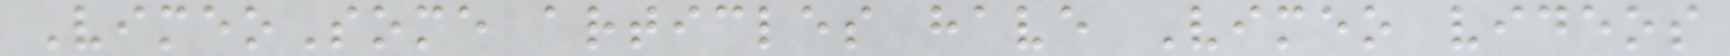VimeoSome articles have Vimeo videos
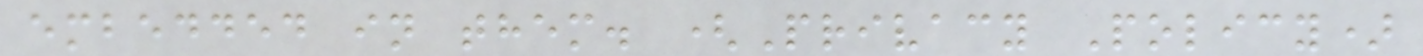embedded in them. (Privacy Policy)
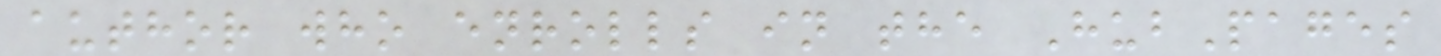author who enrolls in the HubPages
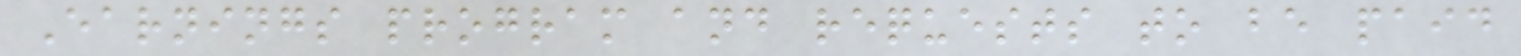Earnings program and requests to be paid
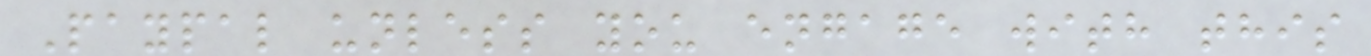Paypal unless you engage with this
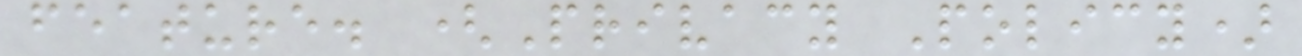feature. (Privacy Policy)
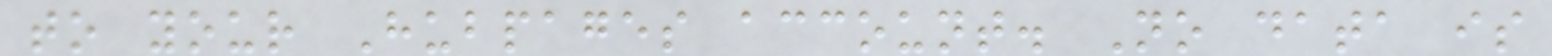to your Hubpages account. No data is
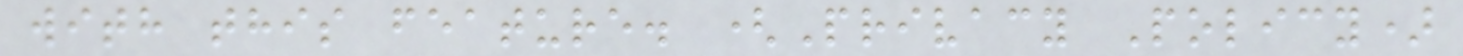with this feature. (Privacy Policy)
